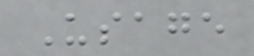Usage
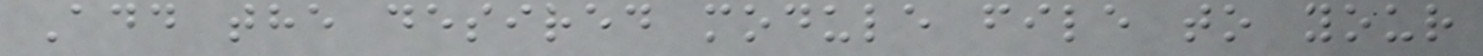Add the desired module file to your
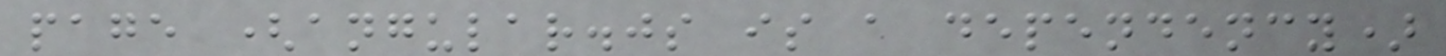page (angular.js is a dependency)
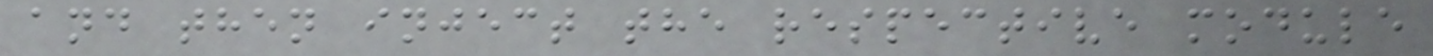and then inject the respective module
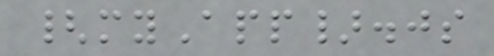{myApp}.js
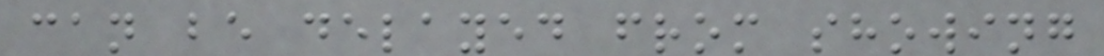can be delayed from showing
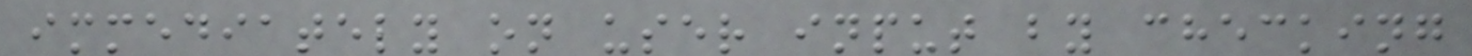immediately on user input by checking
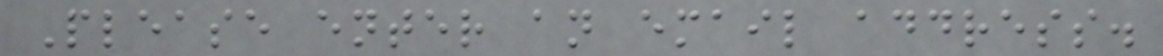Please enter an email address.
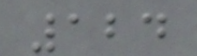124
